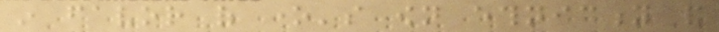in favor of one's own ethnicity and
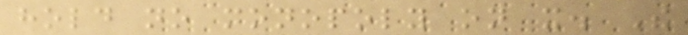hold no monopoly on it. The
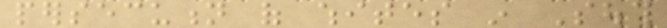persecution of whites in South
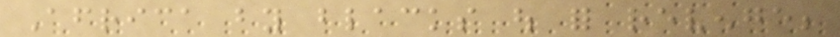Africa by blacks out for revenge;
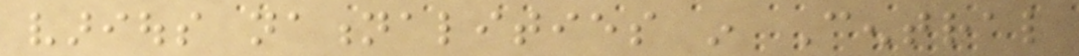various nationalities in Central
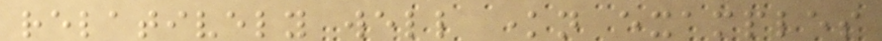relatively well known examples
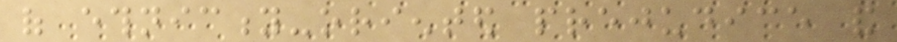of ethnicity-oriented prejudice and
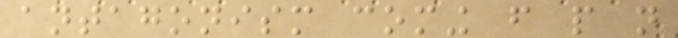antagonism coming from people not
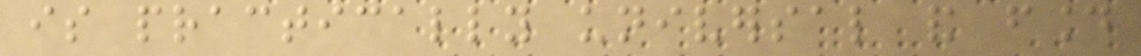is practically universal and found
